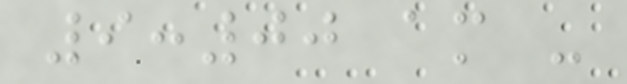9:00 am -
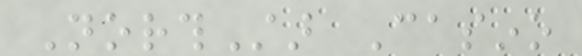NorthStar Casino
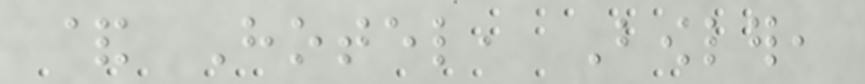& Hotel, Bowler,
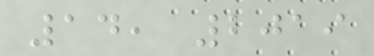14, 2019
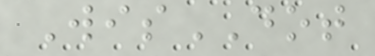WisDOT
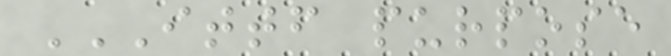ITTF PURPOSE
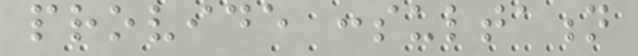provide consultation
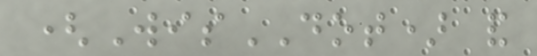(WisDOT) and
